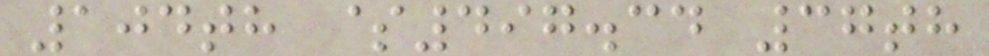104th $497.34 37th
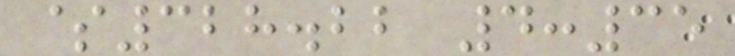$328.22 4:35
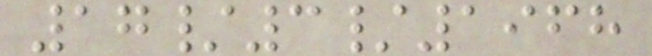17/3/1968
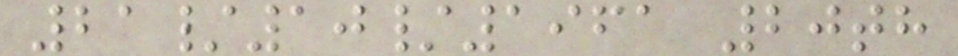21/10/1961 20th
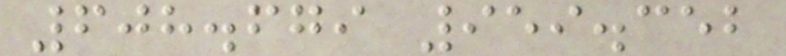608.679 959.352
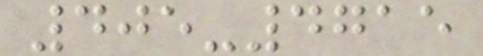405-4715
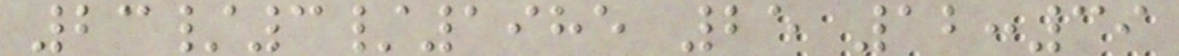23/3/1985 25 12:39
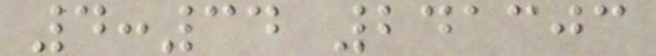4:34 241303
